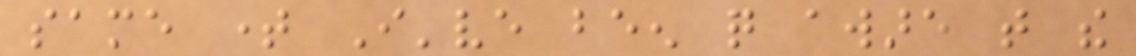same time I've been quite aware that the
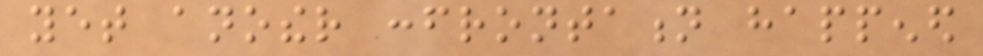yet another confrontation happened
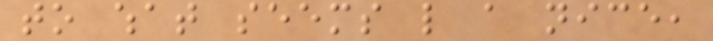to what seems like a nice,
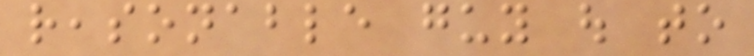reasonable guy out to
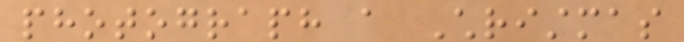photograph a Christmas
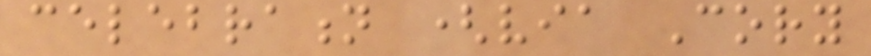celebration (via Cory
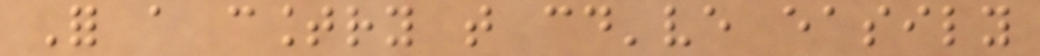For a country that could've easily
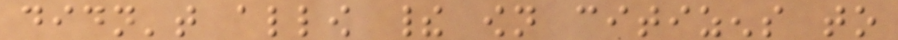didn't allow their own citizens to
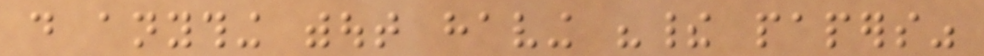do anything without having "their papers"
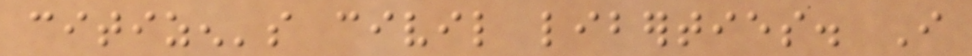citizen's civil liberties. I
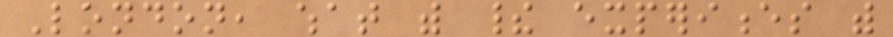London, what with their experiences with
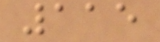115
